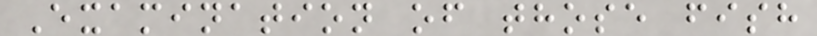Examination of those fish
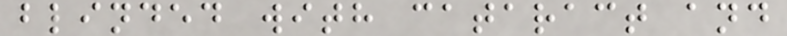blinded with cataract and
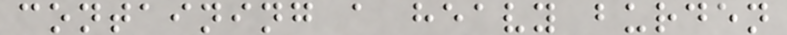containing a heavy burden
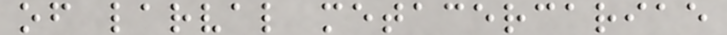of larval metacercariae
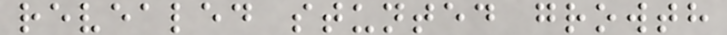revealed stunted growth
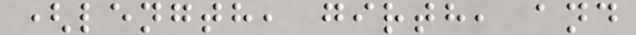(length, girth, and
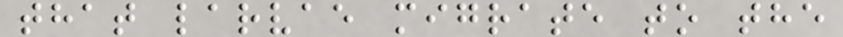that larvae migrate to the
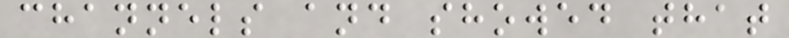channels and showed that
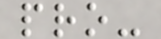pro-
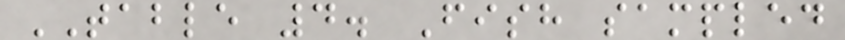TABLE 4. Fish sampled
